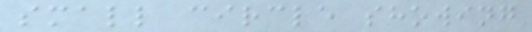small circle showing
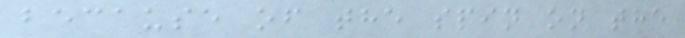because of the spin on the
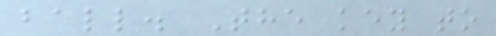ball. The key to
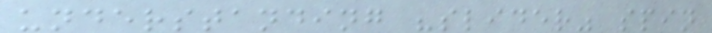understanding "slider" spin
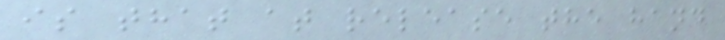is that at release the hand
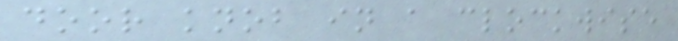door knob in a clockwise
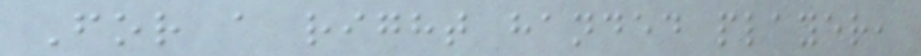For a right handed player,
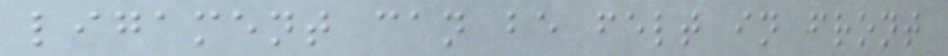ligament can be felt in front
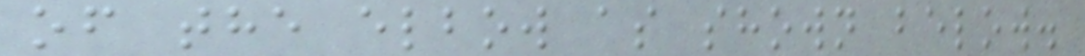of the elbow as shown below.
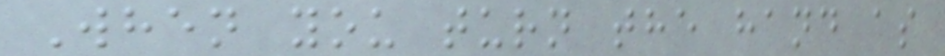When you turn the hand as
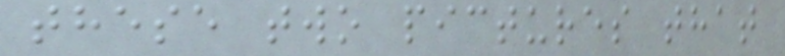these two pictures that
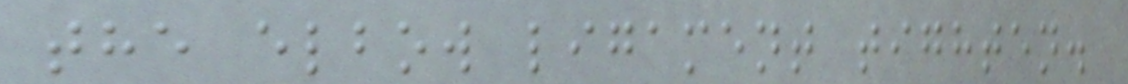the elbow ligament tighten.
